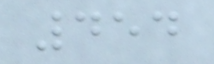454
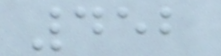452
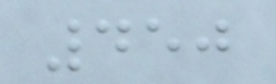450
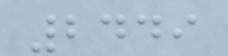2449
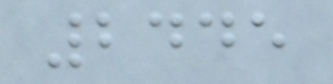2445
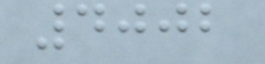4002
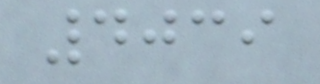4039
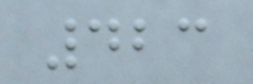423
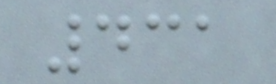431
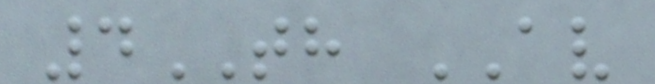4TH AV
